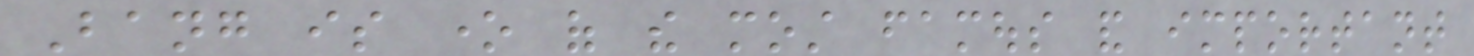Bang is one of the most famous and important
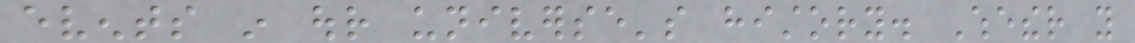events in our universe's history. Whether you
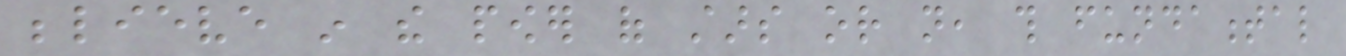believe in the power of stars or not, this fundamental
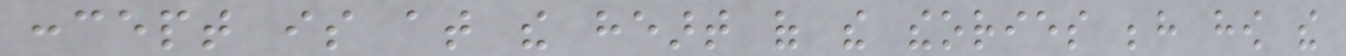concept is at the heart of the theories behind how the
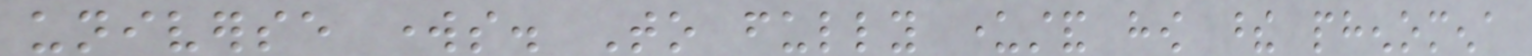universe works. To fully understand how these phenomena
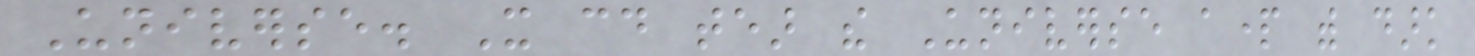Universe. It could tear the Universe apart with dark
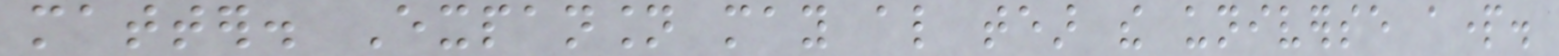matter. Expansion may also tear the universe apart.
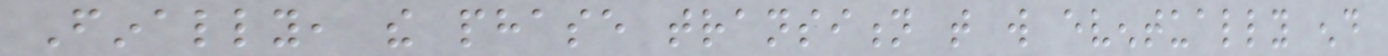Finally, the phase transition that will eventually end
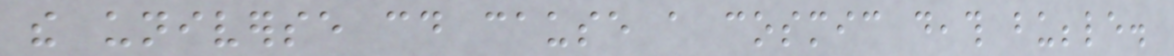the universe could cause a cosmic death bubble.
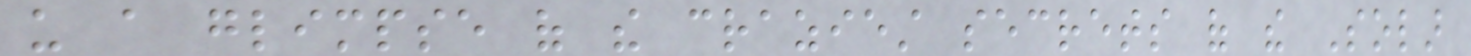us a glimpse of the craziest secrets of the Solar
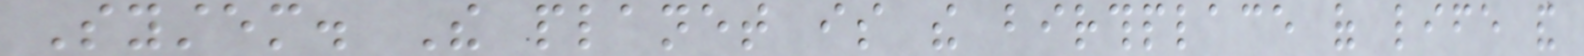System. The planet is the birthplace of life and
